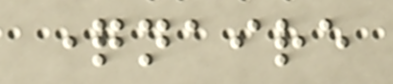questionnaire
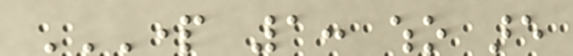PART 1: WHO ARE
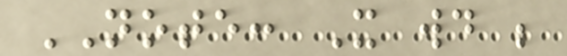NOTE: It would be
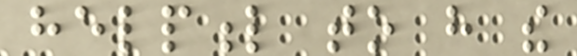helpful to have the
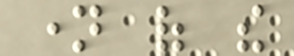name of the
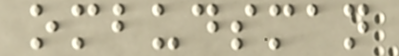ombudsman
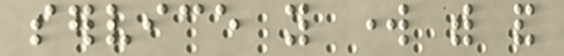service you work with and
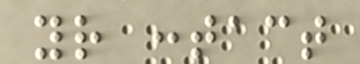your contact
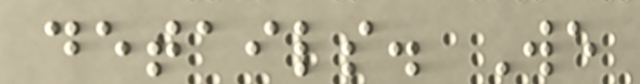details. We
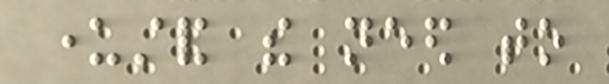understand the need to
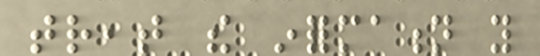treat the information you
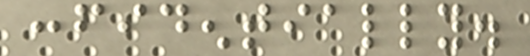confidentially.
